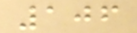106
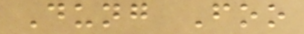Dung Foo
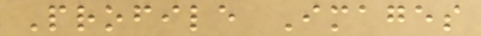Profile Images
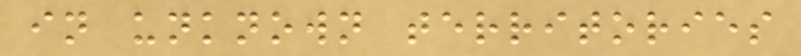in unknown territories
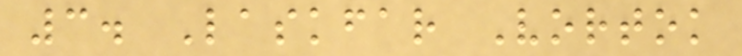3. Laskfar Vortok
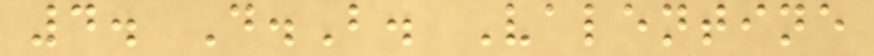4. D.B. Valentine
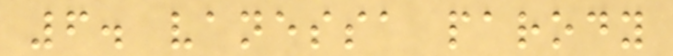6. vanessa parody
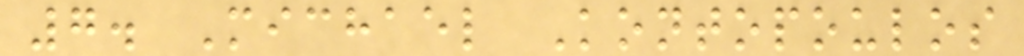7. Michael Kontopoulos
